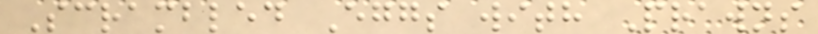Scrambled Eggs with Prawns
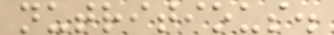nutritious.
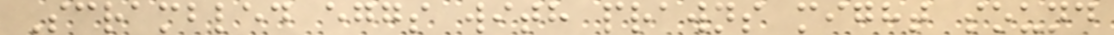Scrambled eggs with prawns might sound
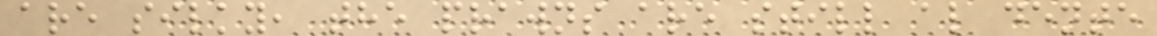are silky, the prawns are still al dente
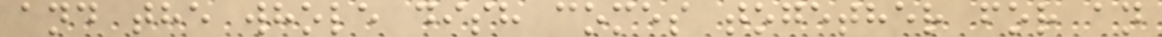and the whole dish comes together for an
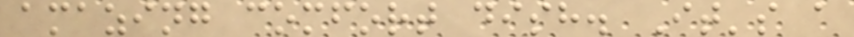amazing comfort dish. It's a
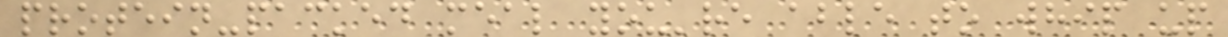protein-packed meal you're able to whip up
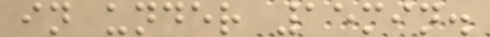in under 15min.
